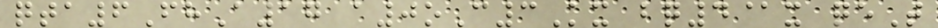qta6FhA17 a0oC3Kx bq4@x qeT
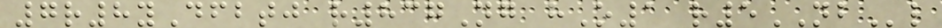7r8yDfbtj r837Ng hO1 r5NBl
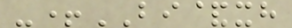-+BI&xh
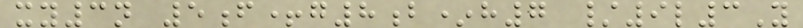xy3n 5f+g8b*h7 /9l3Y
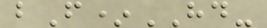bF*HD-
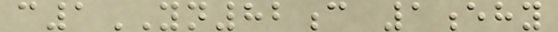c1YN82c 1ehy
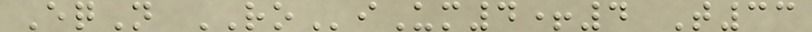EqN ROiUm4+4 T33
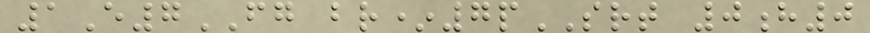1E7FG br*7pSRT 0h0
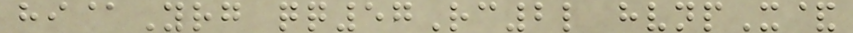hi@Yrg qq57Rc2l hvnpX&
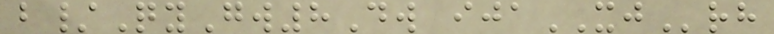b/QyGw8Dw ijaXJrh
